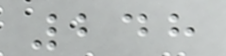248
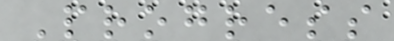Progress
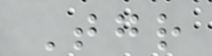Together
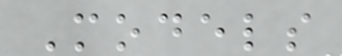Models
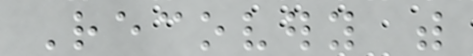Recovery with
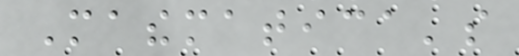Mathematica's
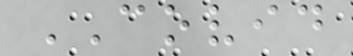COVID
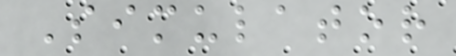Simulator
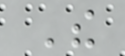The
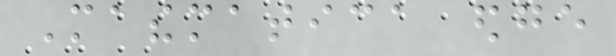Mathematica edge
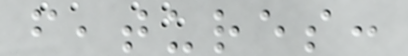features:
